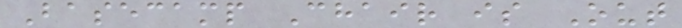Basecamp Chair is Out
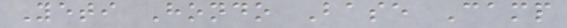Yeti Hondo Base Camp
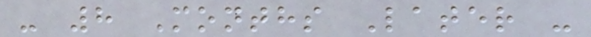- 8 Months Later -
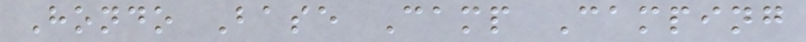Hondo Base Camp Camping
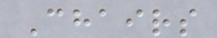Chairs
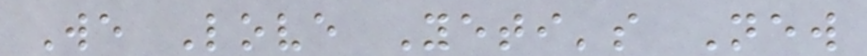We Love Yeti's New
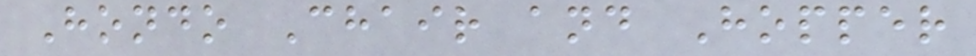Hondo Chair and Hopper
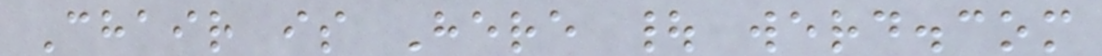Chair is Here | werd.com
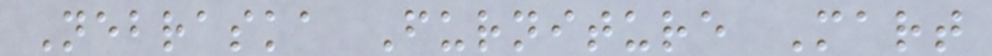Nebraska Furniture Mart
